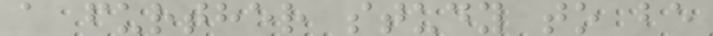a further study to be
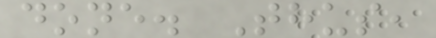done. Thus,
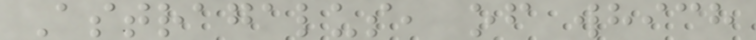Astragalus, of which
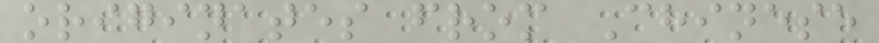originates from Chinese
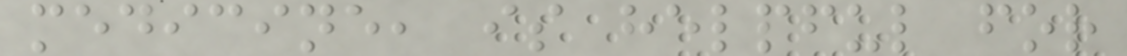medicine, is helpful for
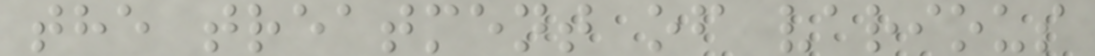the treatment of various
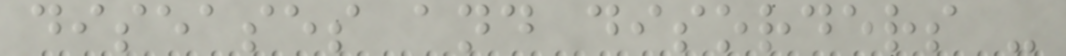diseases and disorders -
